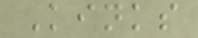Kinks
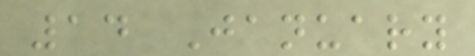14 January
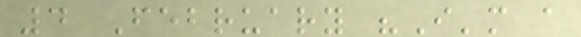4 February "I'm a
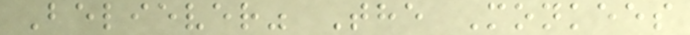Believer" The Monkees
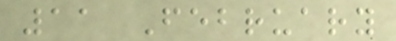11 February
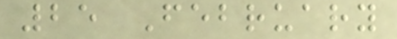25 February
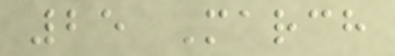25 March
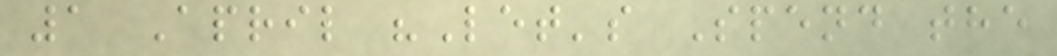1 April "Let's Spend the
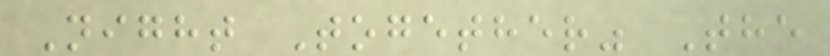Night Together" The
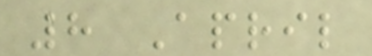8 April
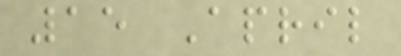15 April
